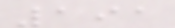191
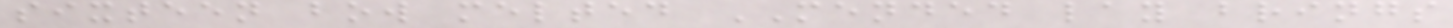sixteen bow melted MENDED lay brings
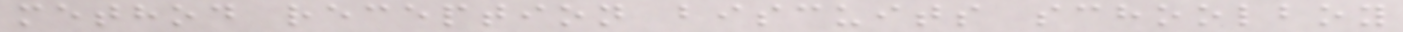method reception biscuits schoolboy
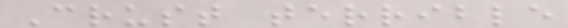Crust terrible
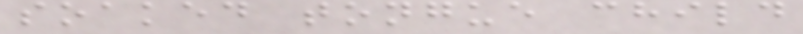soaked tongue child
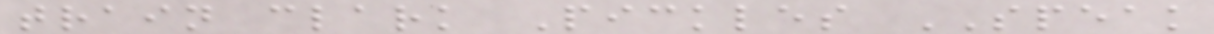train clark Pickles SPEAK
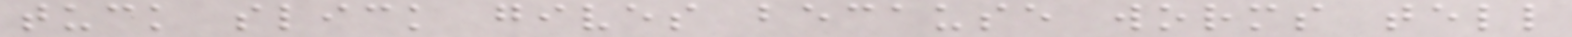tuck slick gives because worms tell
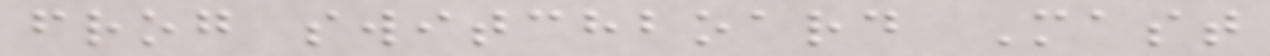frog switchboard Mast
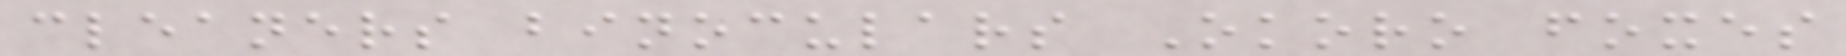cleaners binoculars Okoro foxes
